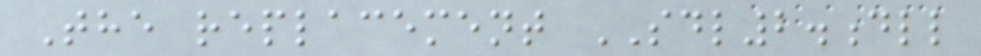The replacement SDL2.dll
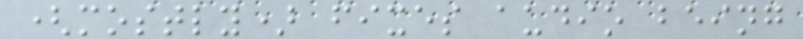(mostly) fixes audio being
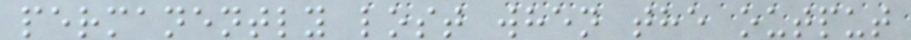permanently lost when the output
